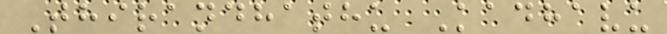Thirandhathu Kadhavu
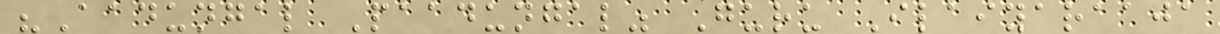"Aadungal Paadungal" Guru Ilaiyaraaja
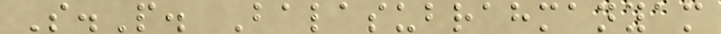S.P. Balasubrahmanyam
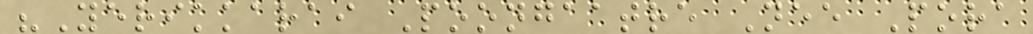"Yerikkarai Poongaatre Nee Pora
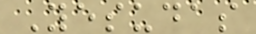Yesudas
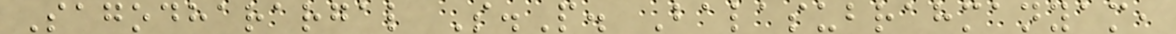Sagodharargal S.P. Balasubrahmanyam,
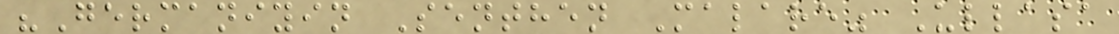"Germaniyin Senthen Malare" Ullasa
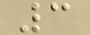3
